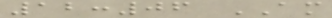12:06 AM
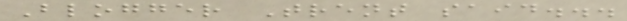Blogger Trent said...
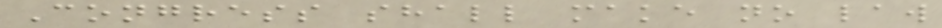Congress shall make no law
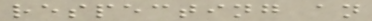respecting an
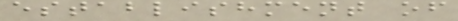establishment of
